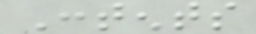Contents
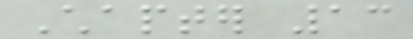Chapter 13
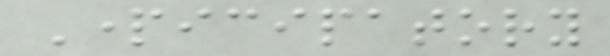Participatory
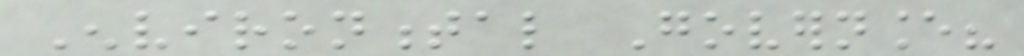Environmental Governance?
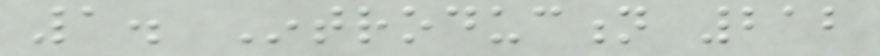1. Introduction 212
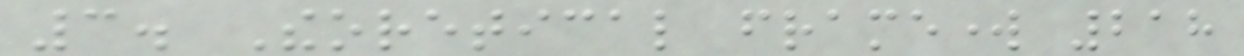3. Theoretical framework 218
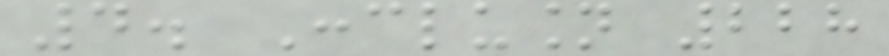4. Conclusion 228
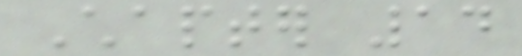Chapter 14
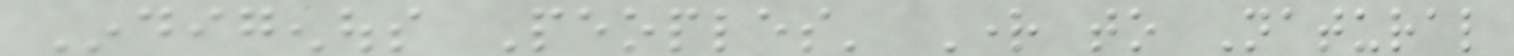Indigenous Peoples' Right to Natural
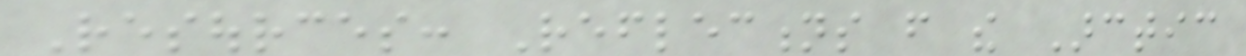Resources: Reflections from the Arctic
